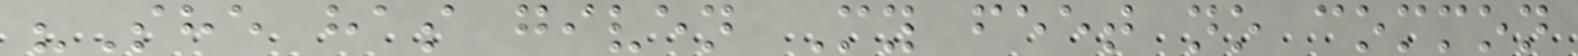"She has given My feet no common
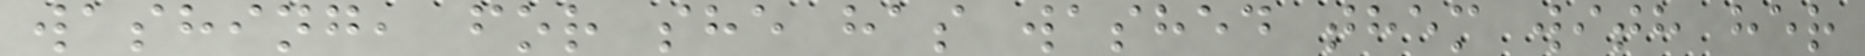washing, for she has washed them with her
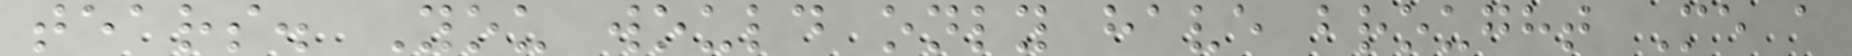tears. You would only have brought Me a
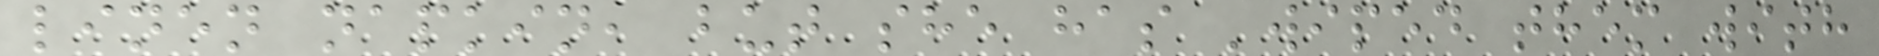linen napkin, but she has 'wiped them with
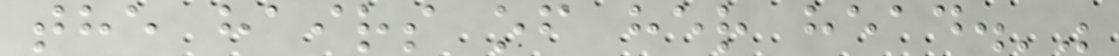the hairs of her head.'"
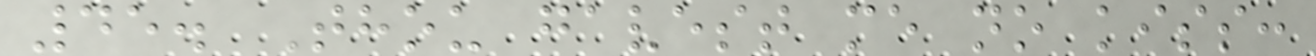45. Thou gavest me no kiss:
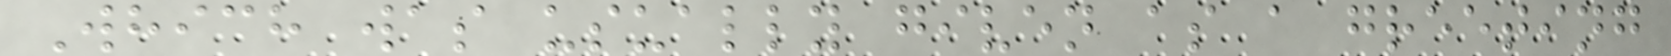Which was usually given as a greeting
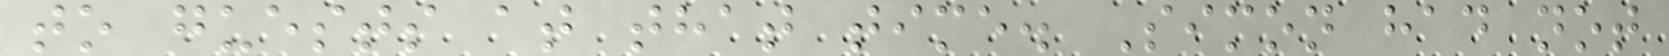to guests at that time. Simon had not
